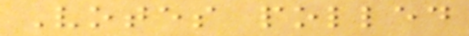Votes polled
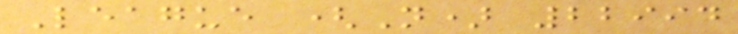League (N) 22994
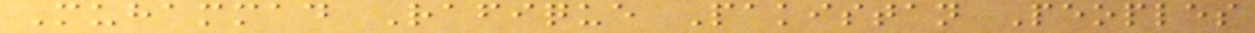Muhammad Rafique Pakistan Peoples
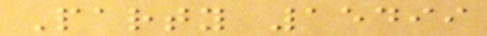Party 15499
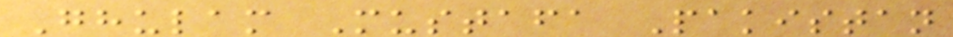Ghulam Mustafa Pakistan
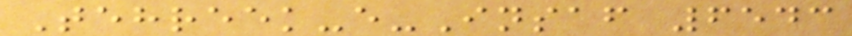Tehreek-e-Insaf 6543
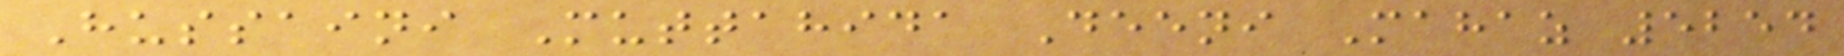Hussaini Muttahida Deeni Mahaz 5254
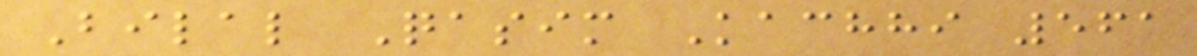Bilal Qasim Kachhi 561
